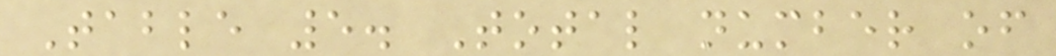Table 5. Total number of
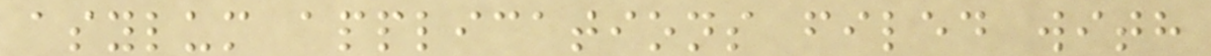asylum applications filed with
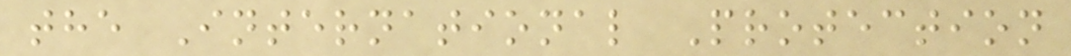the International Protection
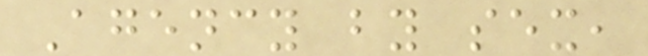Agency by sex,
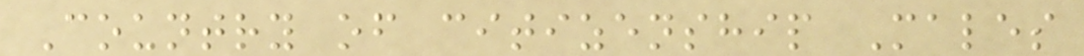Country of citizenship Males
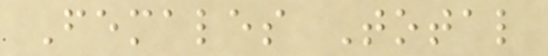Females Total
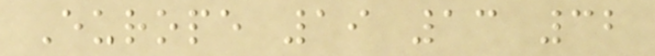Europe 19 13 32
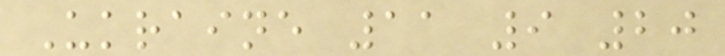Ukraine 11 9 20
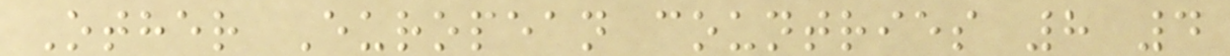Other European countries 8 4
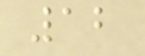12
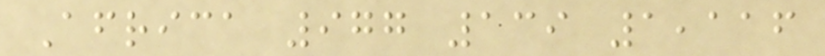Africa 977 139 1,116
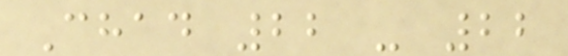Chad 22 - 22
